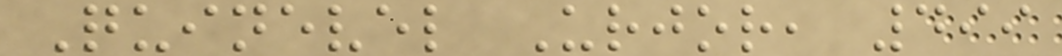Quinevel Urjor, 499
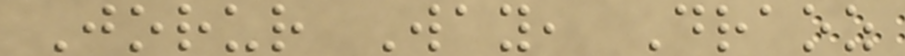Jorur Way, Draoz
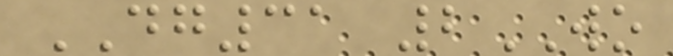DG31 2WO
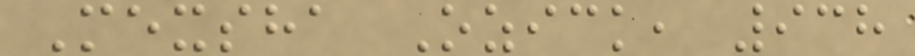Mexsha Ozick, 938
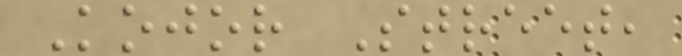Kojor Street,
